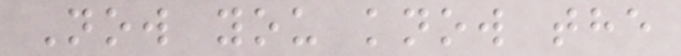Now you know the
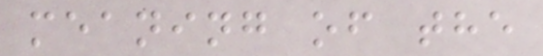meaning of the
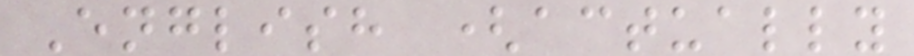English (actually
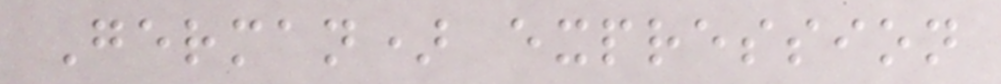German) expression
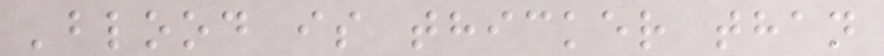'blood is thicker than
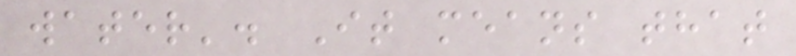water'. It means that
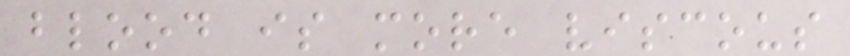blood is more viscous
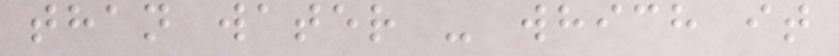than water - which it
